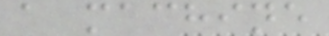a machine
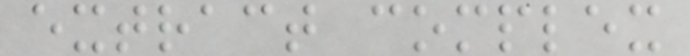extract complex
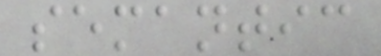semantic
